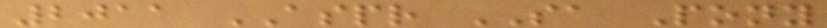2011 ASPR SA Pony
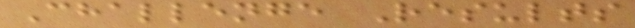Challenge Results
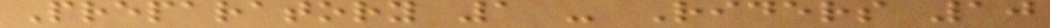Preparatory 1 - Riders 10
